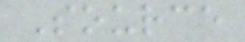Source
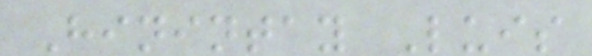Hinintay Luis
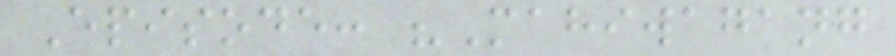Episode: "Mahiwagang
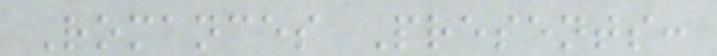Romances Presents:
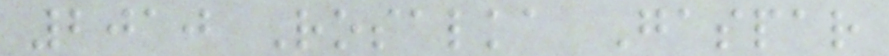2010 Rosalka Gaspar
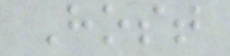Host
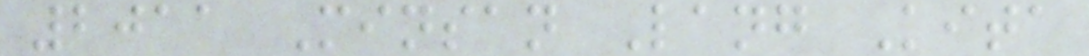2011 Minsan Lang Kita
